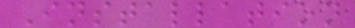Installation
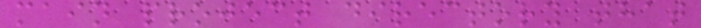main project directory that
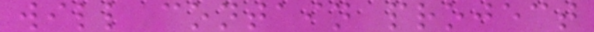will contain project
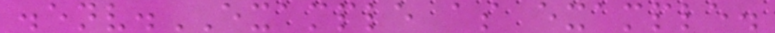.env.EXAMPLE as example.
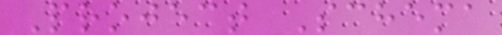Project Schema
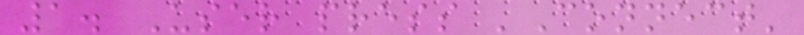1. User press 'Connect'
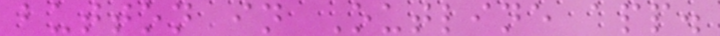button in Outline app.
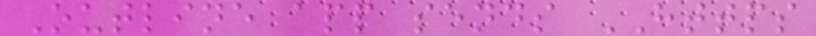Outline app sends HTTPS
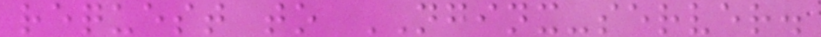request to NGINX-server.
